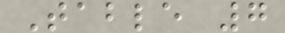Table 7
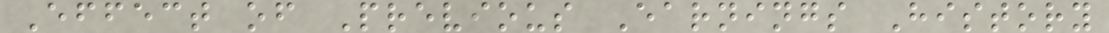Effect of Previous Earnings History
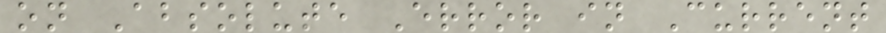on Absolute Error in Current
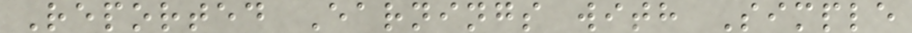Reported Earnings with Simple
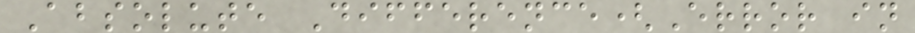Absolute Difference(Error in
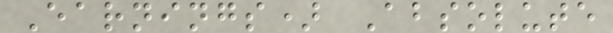Earnings) Absolute
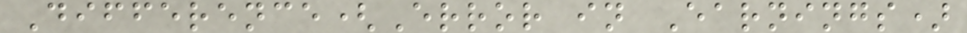Difference(Error in Earnings)
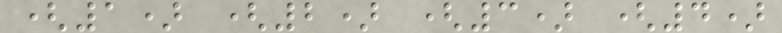(1) (2) (3) (4)
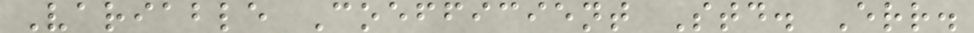Variable Coefficient Std. Err.
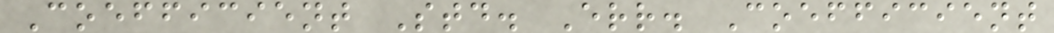Coefficient Std. Err. Coefficient
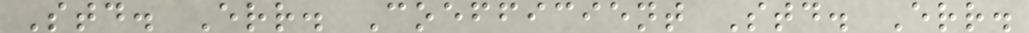Std. Err. Coefficient Std. Err.
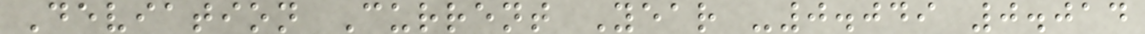Deviation Current Year -0.049 0.014
